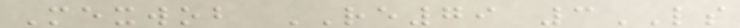Mexwob RE79 3LS
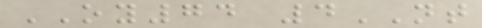OY74 4NT
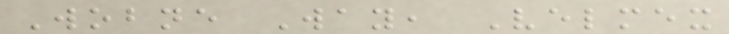Wobne Way, Velmex
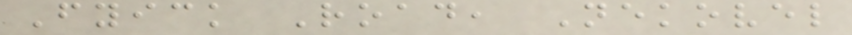Fyick Road, Nekovel
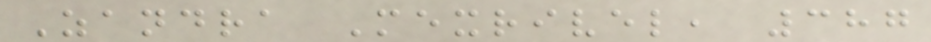Zandra Mexrivel, 387
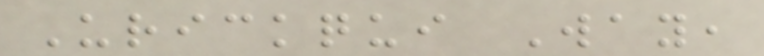Urickqui Way,
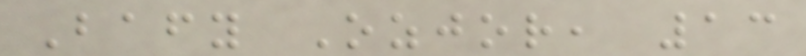Bafy Ozjor, 13
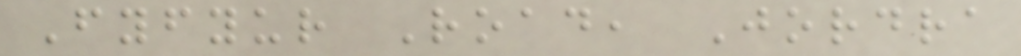Fyfyur Road, Jordra
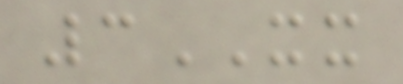3XX
